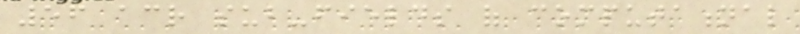56 across sub-fields of computational
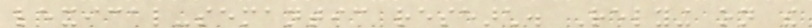lexical-semantic research. Relying on the
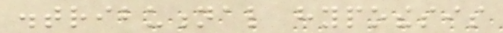distributional hypothesis
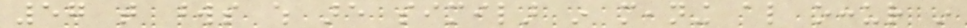57 that words which are similar in meaning also occur in
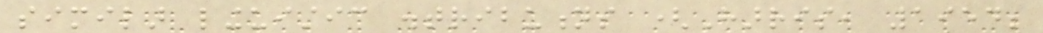similar linguistic distributions (Harris, 1954;
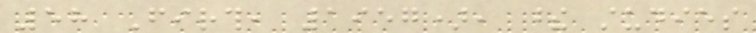58 Firth, 1957), these studies
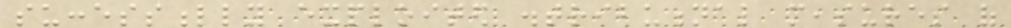successfully exploited distributional measures of
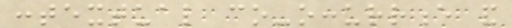contextual co-occurrence and
